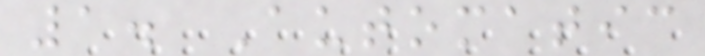1. Automatic
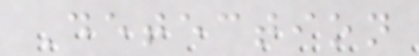Detection
